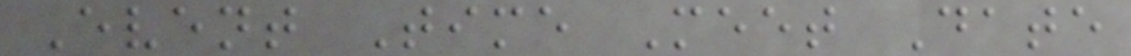Event Time Meet Date
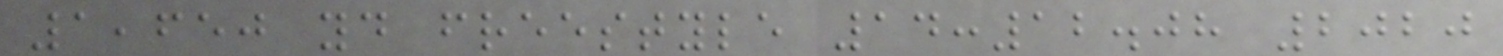1,650 yd freestyle 14:12.08 2020
